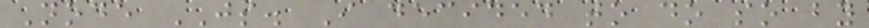Node JS. I decided to do so by
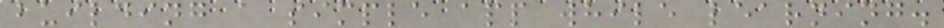building a simple app while learning.
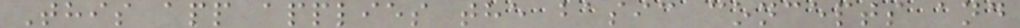This app applies the basic concepts and
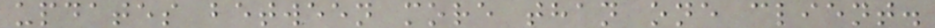updates between more than one client.
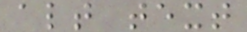alt text
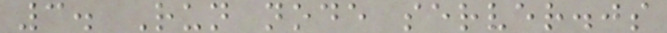3. Run node server.js
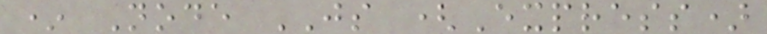* Node JS (Express)
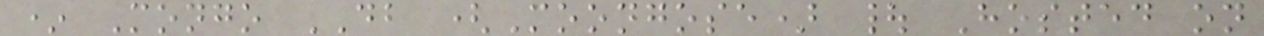* Mongo DB (Moongose) | Hosted on
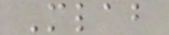Mlab
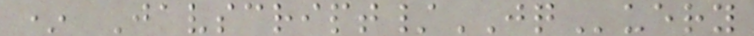* Javscript/JQuery
